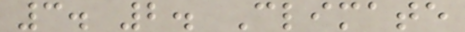3. 2. Climate
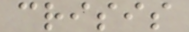crisis
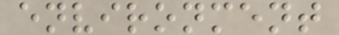environment
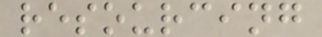resourcing
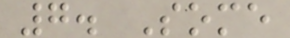7. Some
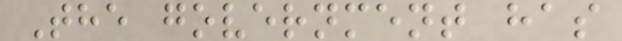The government has
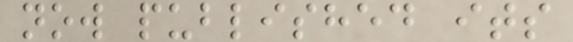now published its
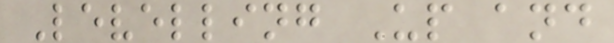Levelling Up and
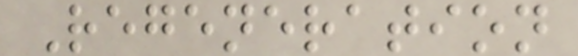Regeneration
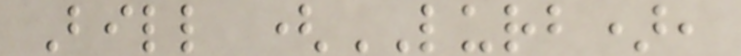Bill (LURB),
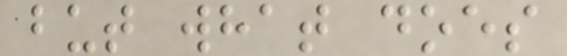but what does
